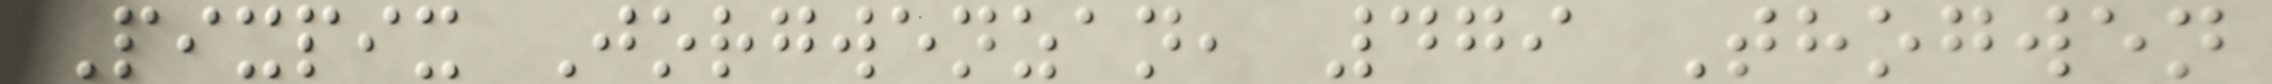Pixpix Jorgwenzan, 479 Thogwen
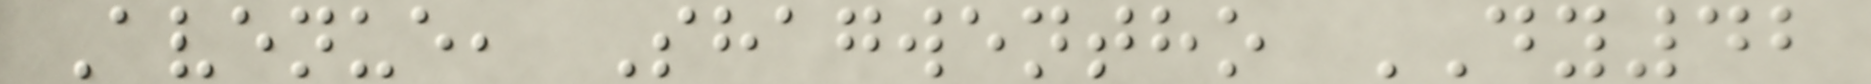Avenue, Shagwentho DY42
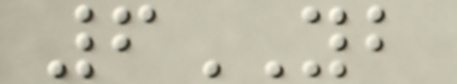6YB
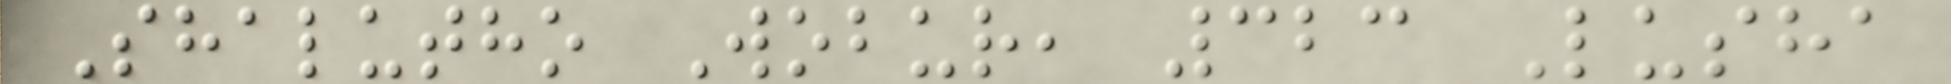Shalutho Wobur, 323 Lusha
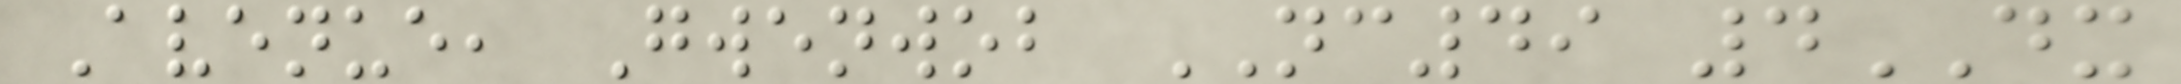Avenue, Gwenwob NC49 4DX
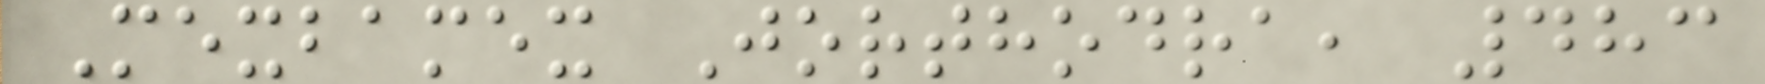Mexbamex Jorthodra, 483
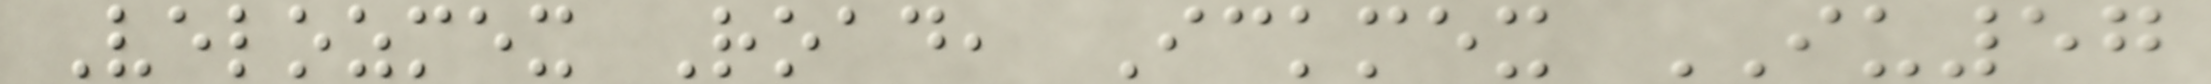Velozmex Road, Ickmex IU57
